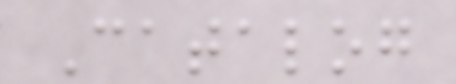Catalog
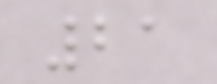21
